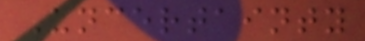Uncertainty
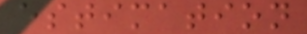estimation
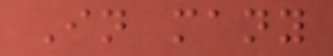In many
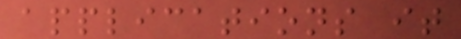applications it
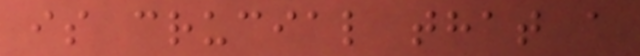is crucial that a
